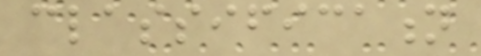classification
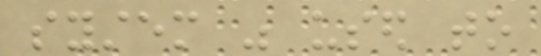system was used to
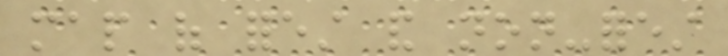map of forest and non-forest
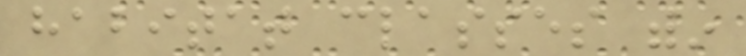habitat classes within
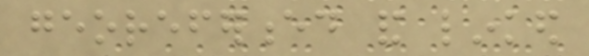georeferenced and linked
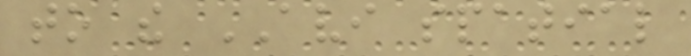to the AVI spatial
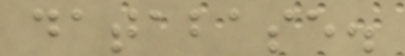database.
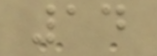14
